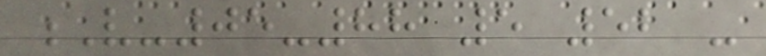V-05-88 5 52 -
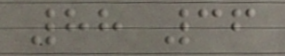88 36
